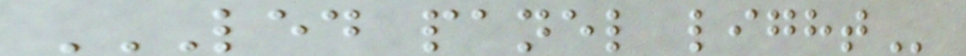LED PANEL LIGHT
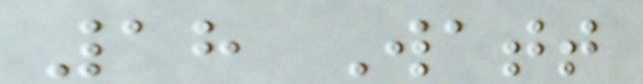18 Watt
